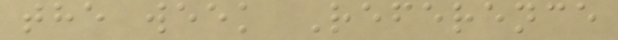the week Reference
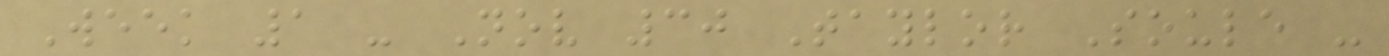Week 1 - Nov 30 Taylor Soule -
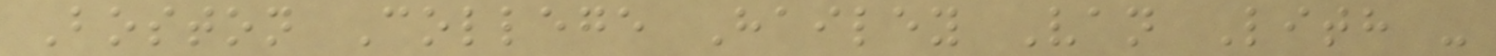Boston College Hailey Van Lith -
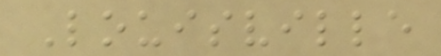Louisville
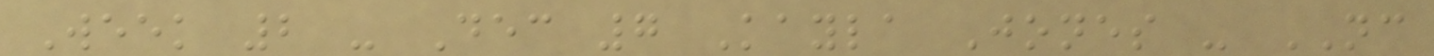Week 2 - Dec 7 Kayla Jones - NC
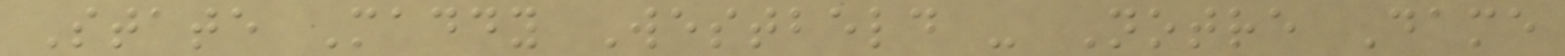State Maddy Westbeld - Notre Dame
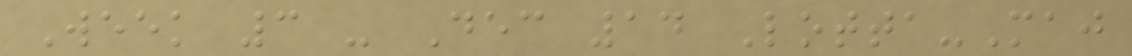Week 3 - Dec 14 Lotta-Maj
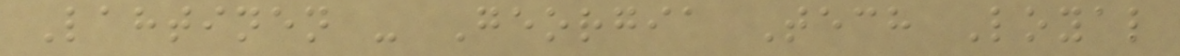Lahtinen - Georgia Tech Loyal
